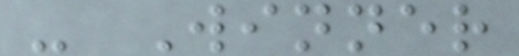- Winner
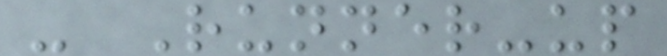- Runner-up
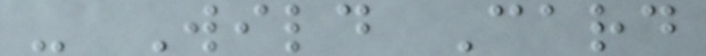- Wild Card
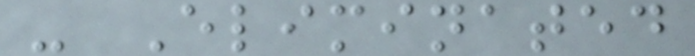- Eliminated
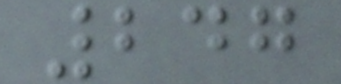247
